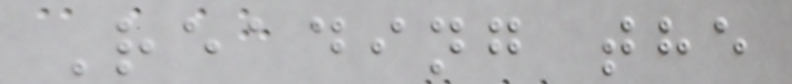Reading the
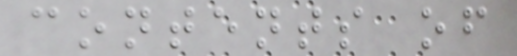contents of
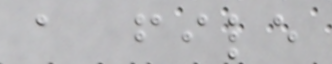a file
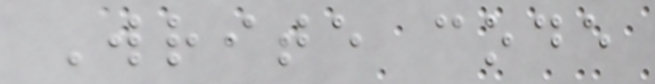Write code
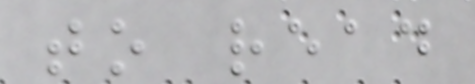to read
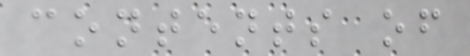contents of
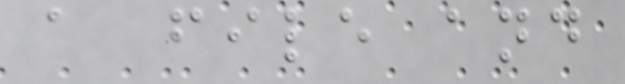a file and
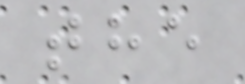the
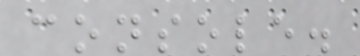console.
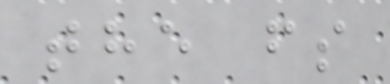the fs
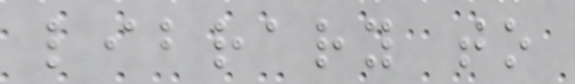library to
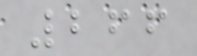266
